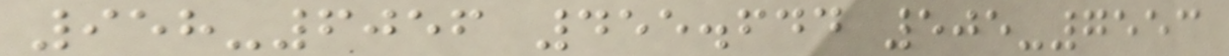958-6056 455.644 505-7553
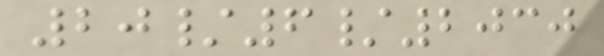20/6/2030
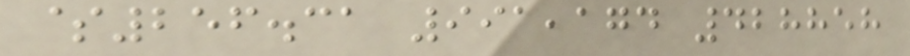$256.31 991,174 428858
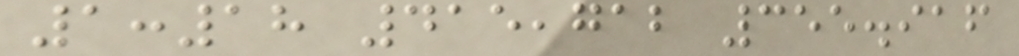1:18 415,712 355.916
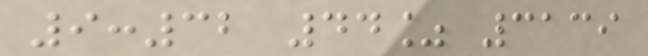9:32 44% 3139
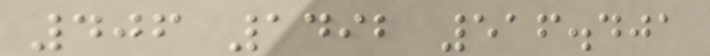406 1492 516.401
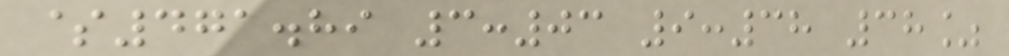$471.89 3:03 9:38 38%
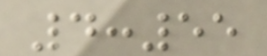4:55
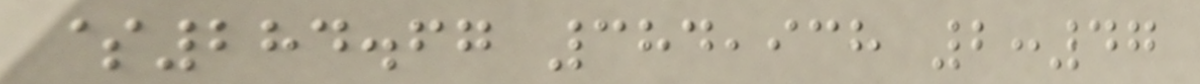$284.67 384,938 2:47
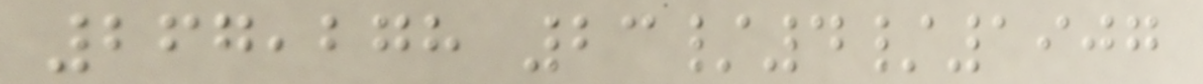267,278 23/4/1907
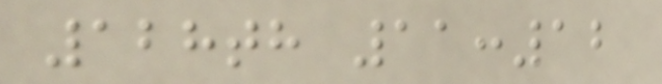128th 11:12
